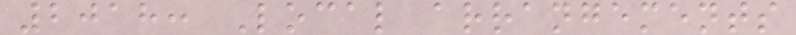2018: Local arrangements
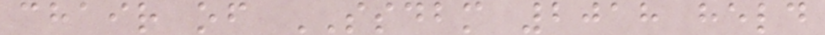chair of SSDBM 2018 held
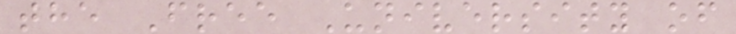the Free University of
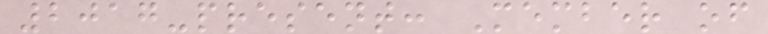2017-present: Member of
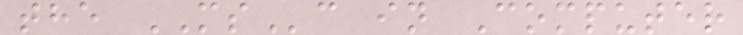the MSc in Computer
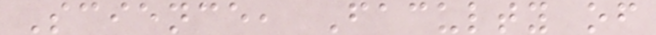Science, Faculty of
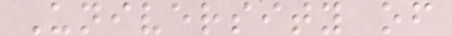University of
